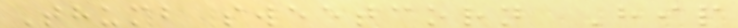Thumb sweetcorn Hip
